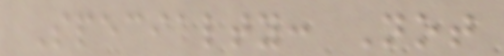Specialty: Not
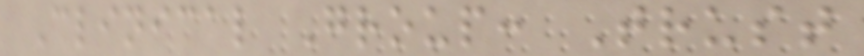Clinical Group: Trust
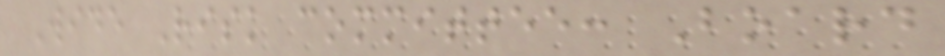Wide Risk committee: Board
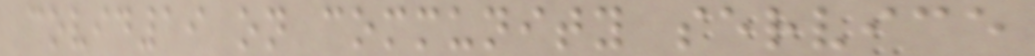covid19 on community service
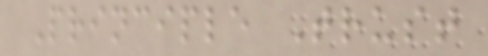Principle Trust
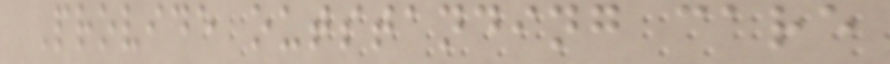Provide outstanding care
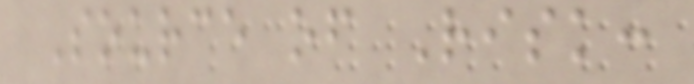Source of Risk:
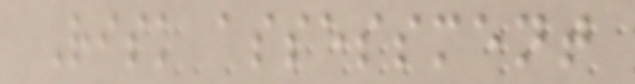Risk assessment
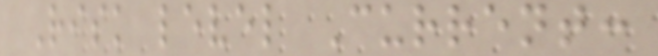Risk level Current:
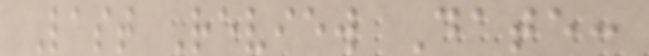Last Review Date:
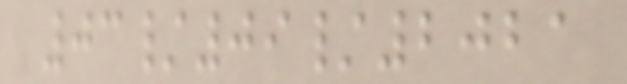03/09/2021
